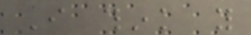I think you
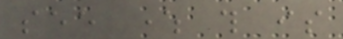see where this is
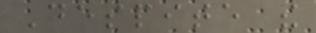Despite the
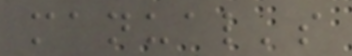manual's
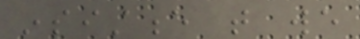insistence that we
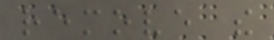remove the
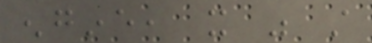engine, it was still
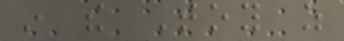in the Toy as
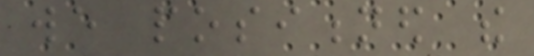we positioned the
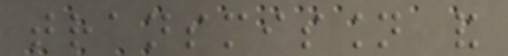transmission and
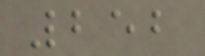252
